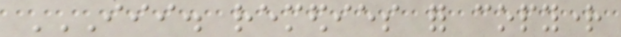III. REMEDIES FOR COPYRIGHT
